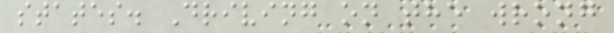states. Driving on the wrong
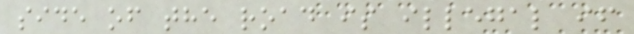side of the road is illegal if
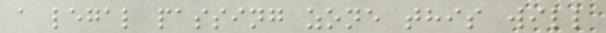a legal passing zone this will
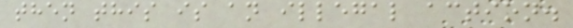then this is an illegal action.
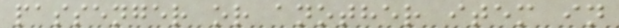passenger or another item in
